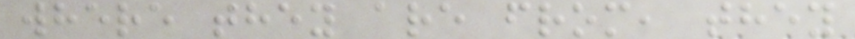where they are from, they
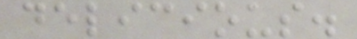delicious.
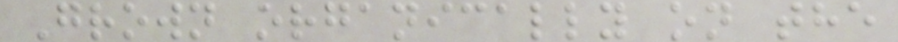Grown organically on the
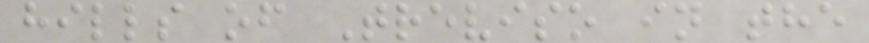hills of Treviso in the
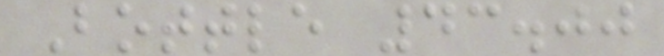Bottle 43.00
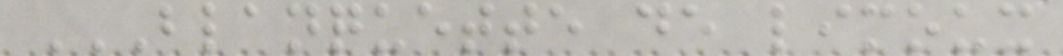BLANQUETTE DE LIMOUX
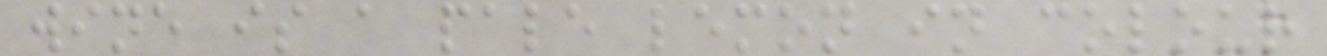wine is a pale lemon in colour
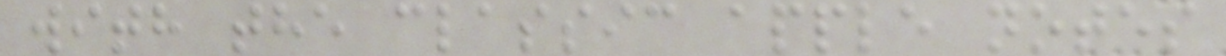with the classic apple notes
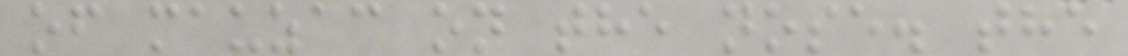of mauzac on the nose. the
